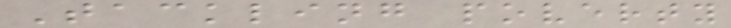Tackling poverty
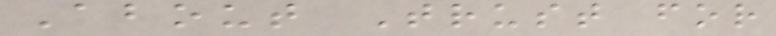About Trust for
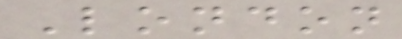London
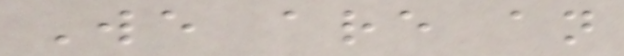We are an
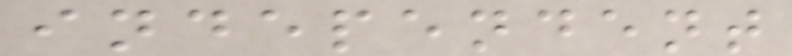independent
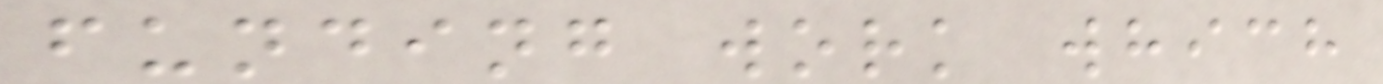funding work which
